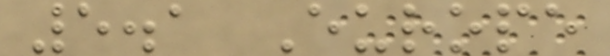5.1 Europe
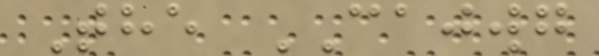The CAJWG
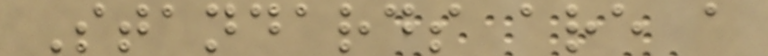Standards are a
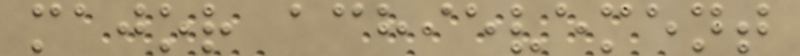major achievement
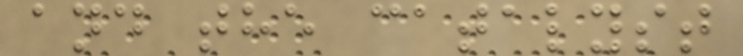and the catalyst
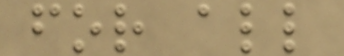for all
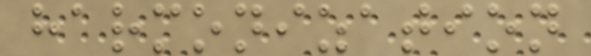harmonization
